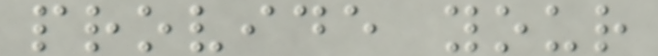provide your
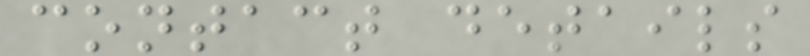contact details
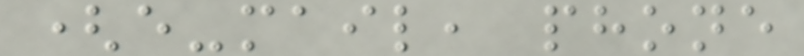(e-mail, phone
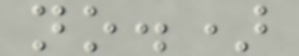no.)
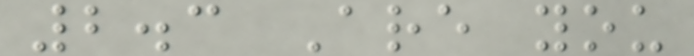2.3 Are you
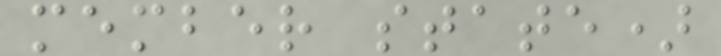member state)
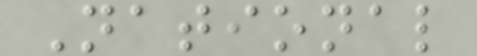National
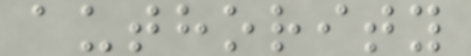authority
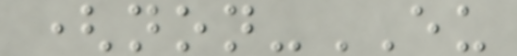(non-EU
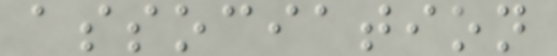association
